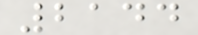2144
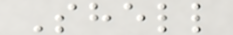Shell
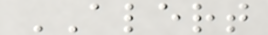ALERT
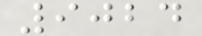9024
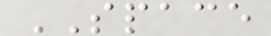SPACE
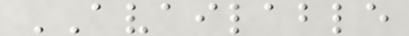AVAILABLE
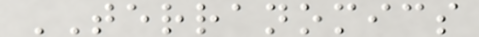TERRANOMICS
